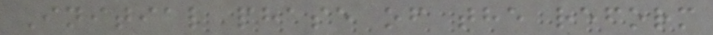Initial phase of the reform
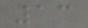13
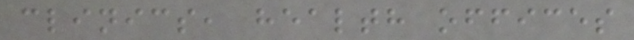clinics, health offices
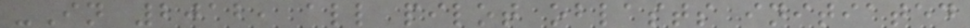-In 2012, all pilot oblasts initiated
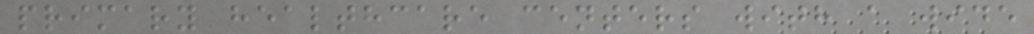primary healthcare centers with a wide
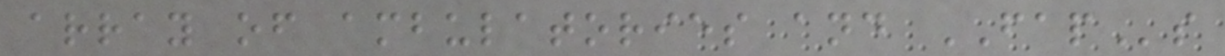array of ambulatories and FAPs
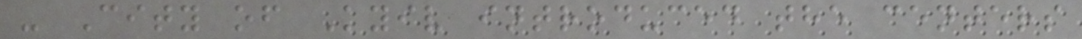- City of Kyiv introduced the centers
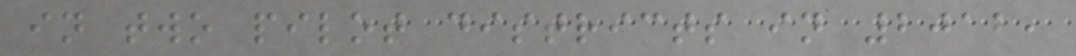in two pilot districts in 2012,
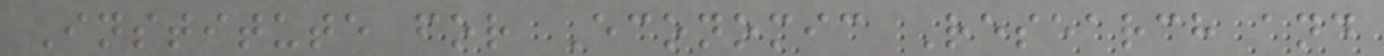Institute for Economic Research and
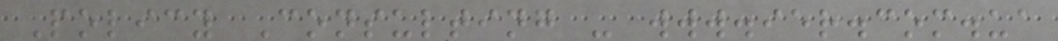Policy Consulting - www.ier.com.ua
